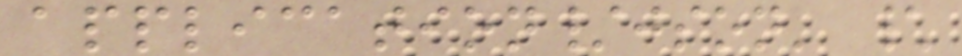application/json' \
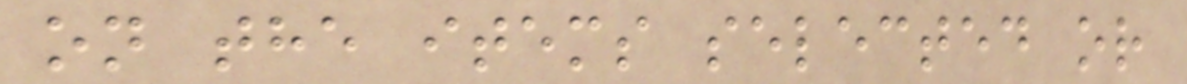on the items selected or
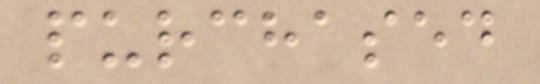purchased
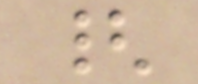{
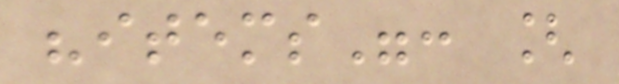"items": [
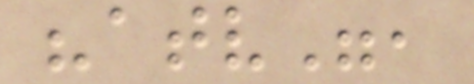"atv",
